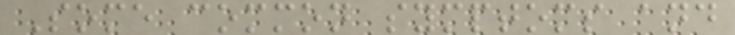Some common symptoms and
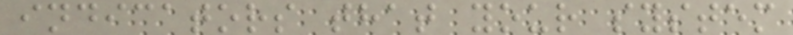indicators that your system
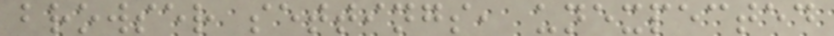browser settings, unexpected
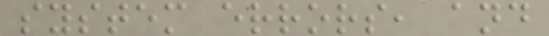system errors, and
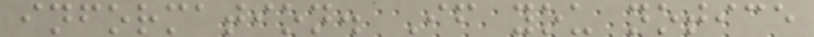information. If you notice
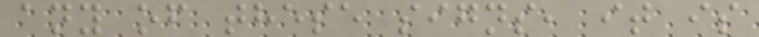any of these signs, it is
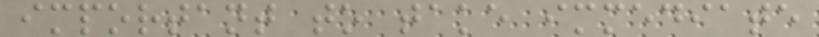important to take immediate
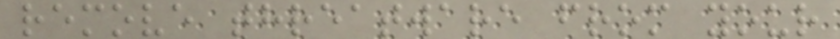remove threatware from your
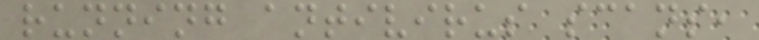running antivirus scans,
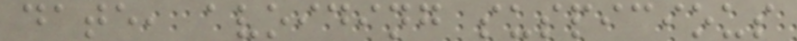date, avoiding suspicious
